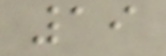19
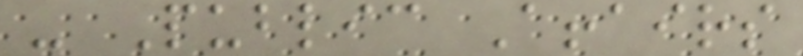- Public Affairs
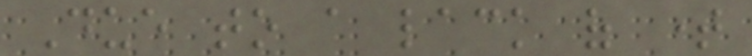Due to a lack of time
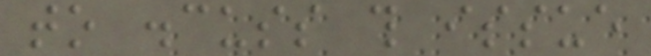to discuss this issue
